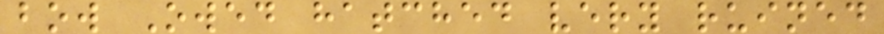bow Owed hatched very ruined
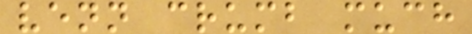venn crumb much
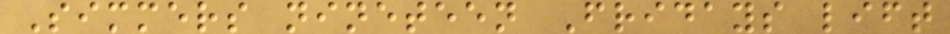Simmers nineteen Fridays lift
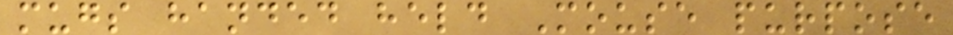mugs handed held Mouse purpose
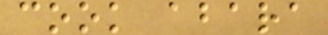cook abara
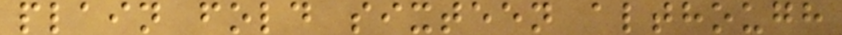plain fold sixteen although
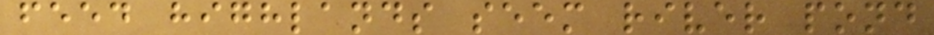feed highlands seem river pond
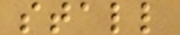stall
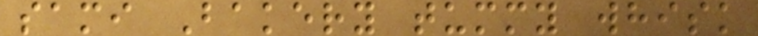sami Bakery tummy whisk
